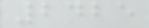2425
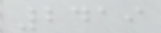2419
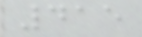415
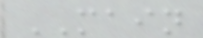MAIN
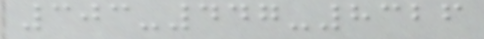303-447-8326
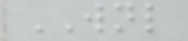WNL
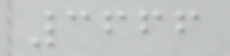3666
